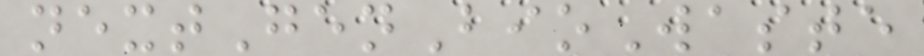nextGenBioWaste
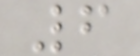6
